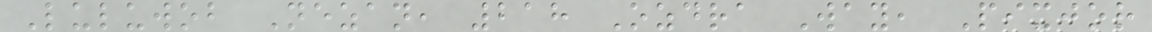Luluwob Nezan, 218 Ozdra Way, Pixjor
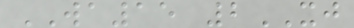WA15 2XJ
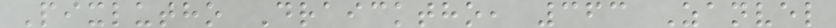Pixlutho Draicktho, 363 Zanvel
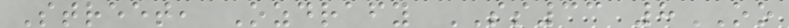Street, Ozdrafy SS33 8OO
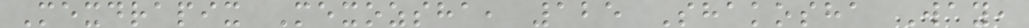Mexdrapix Mexozsha, 125 Shakosha Way,
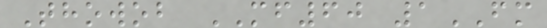Thowob MF60 1FM
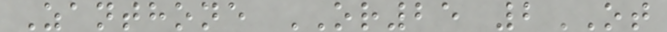Zanthone OR25 2OT
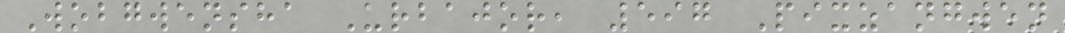Wobgwensha Urbajor, 597 Pixzangwen
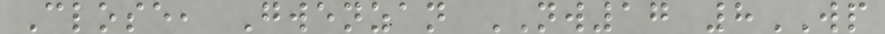Close, Gwenzan NW17 8WP
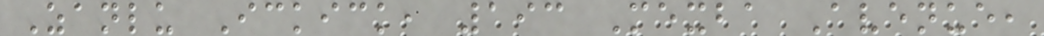Zanlu Ickick, 193 Mexba Avenue,
